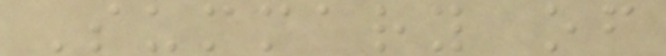Summary of
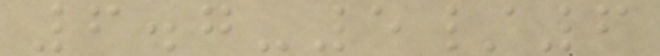6.7-5/6
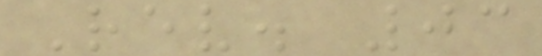Rev. 03
